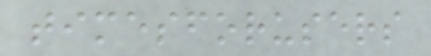timesforusers
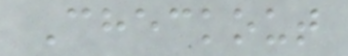Checkout
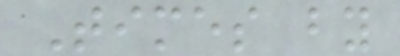Times by
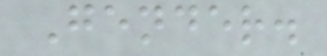Gender.
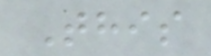This
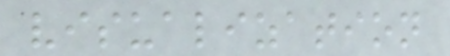visualization
